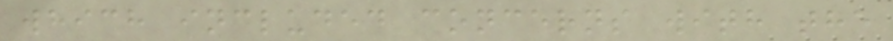which included concerns with the
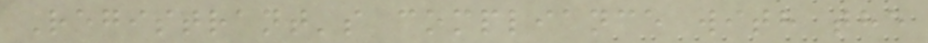Registrant's compliance with the
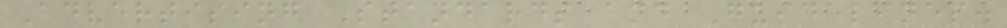Advertising Standards and Guidelines.
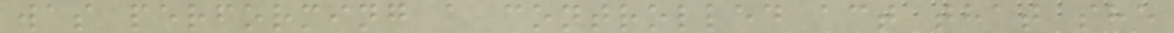was performing a controlled act that she
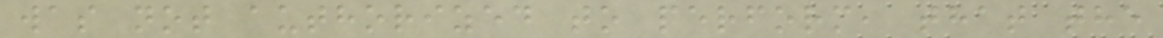was not authorized to perform, that the
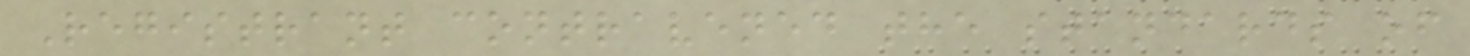Registrant contravened the standards of
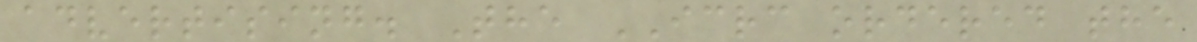advertising. The ICRC ordered the
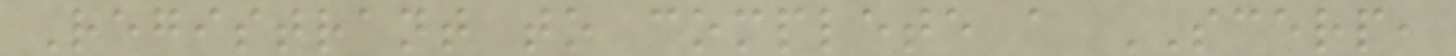Registrant to complete a SCERP,
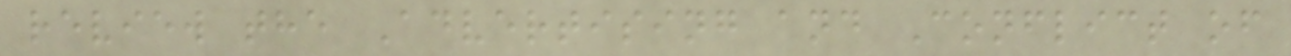review the Advertising and Conflict of
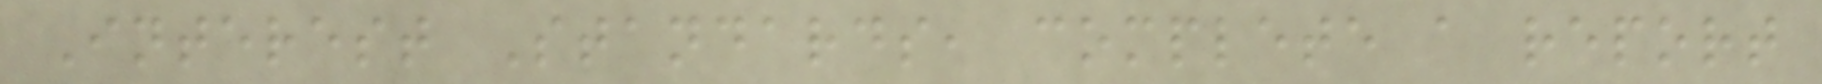Interest Standards, complete a report
